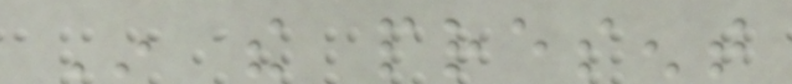In the present
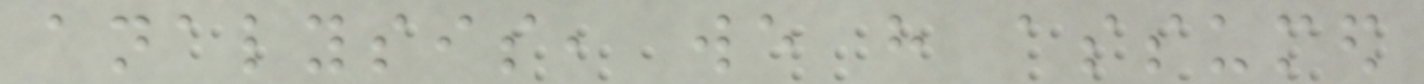analysis, we have assumed
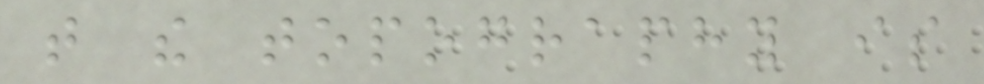that the topography is
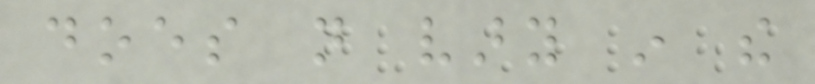does not vary in the
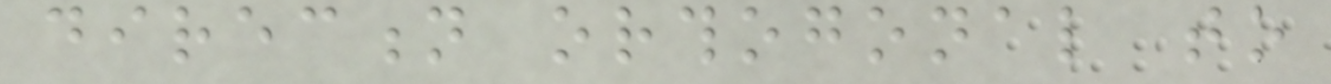direction orthogonal to
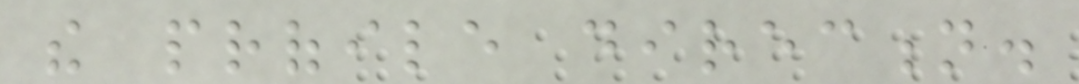the profile direction.
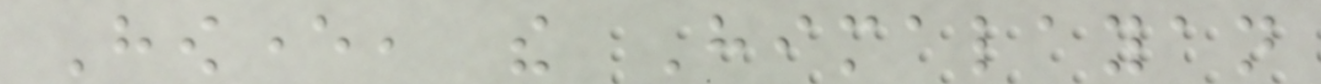However, the Himalayan
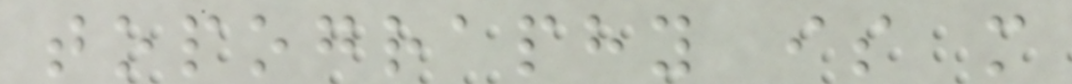topography is more
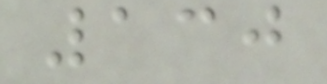130
